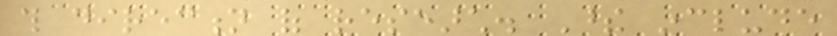this direction of research. These include
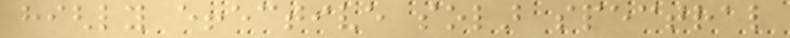highly effective solar spectral
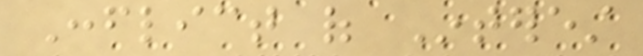Conflict of Interest
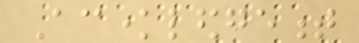Acknowledgement
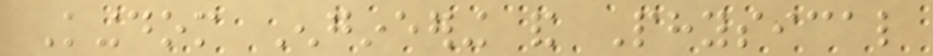Kingdom Engineering and Physical
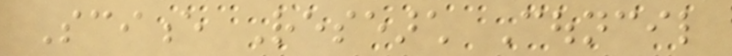Science Research Council
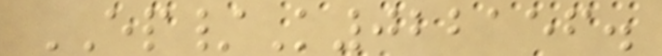EP/K022156.
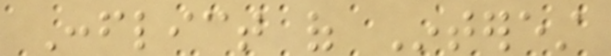Conflict of Interest
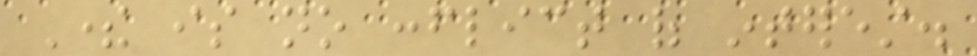There is no conflict of interest.
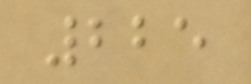225
